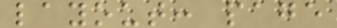layout: page
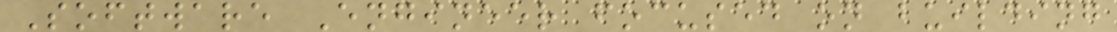Software Engineer focused on building
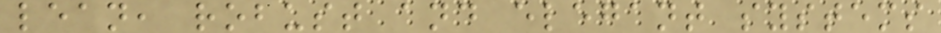lean, robust and elegant systems
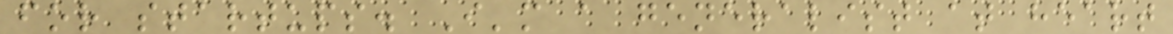for startups. I'm a generalist at heart
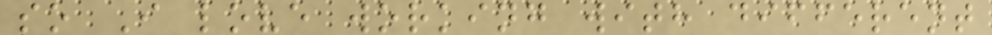so I love working with different
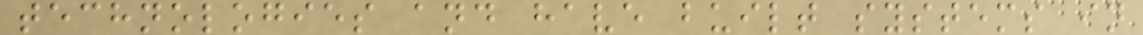technologies and have built systems in
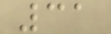31
